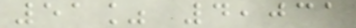51% 4,031
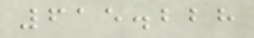615.228
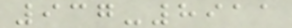937-8911
